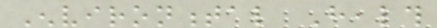Environmental Health
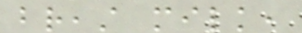breast milk,
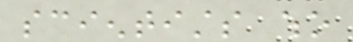scientists who
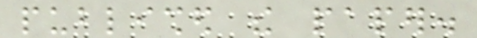published the paper.
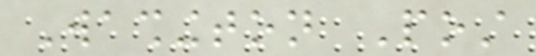Washington Post
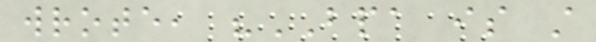wrote, "BPA is still
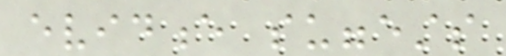evidence suggests
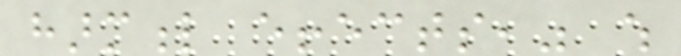harmful effects," which
